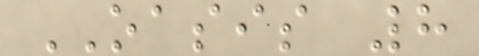OASIS 8
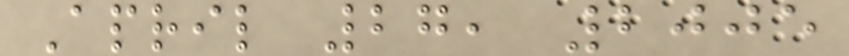April 27, 2005
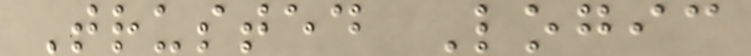Trusted Logic
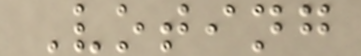Voting
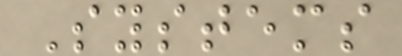Systems
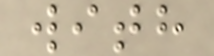with
